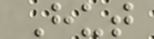Hut
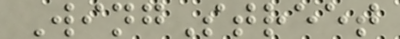WingStreet
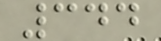344
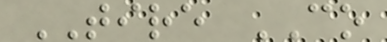TIRE CO
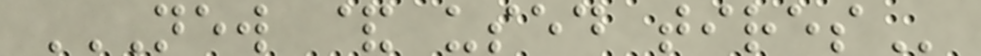NEW & USED TIRES
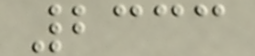2333
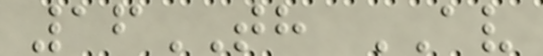16TH AV
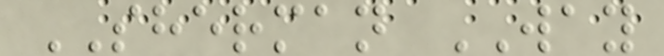SHERMAN WAY
